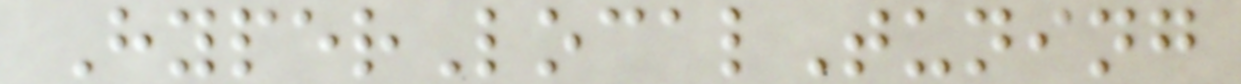HyperLocalTuning
